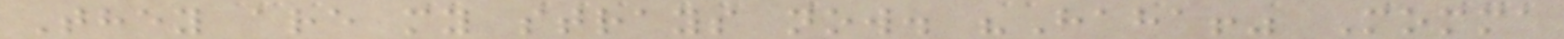They are my strays now. "Haha!" Momma
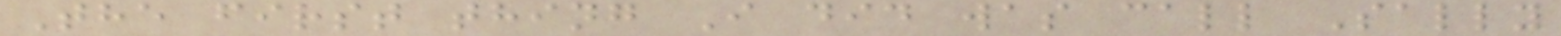The first thing I did was call Sally
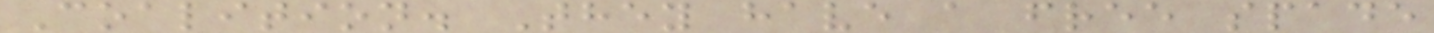Coalition. They have a free spade
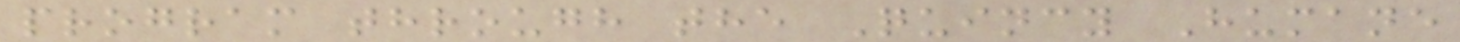program through the Quincy Humane
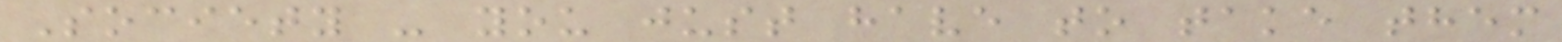Society - you just have to take them
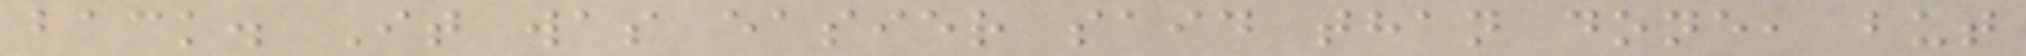back. It was easier said than done, but
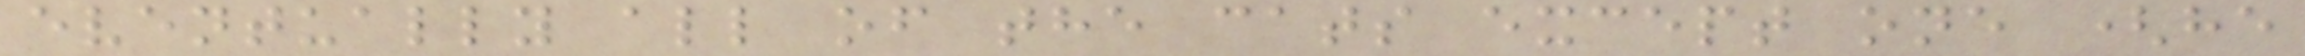eventually all of the cats except one (he
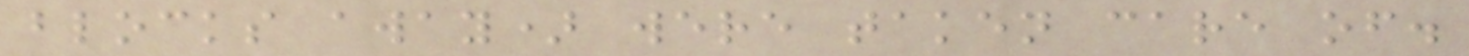blocks away) were taken care of.
